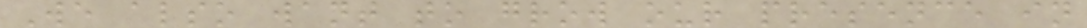We also want to grow our presence in
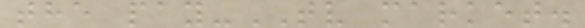the pay-TV market.
